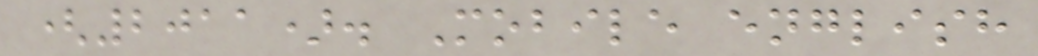(2011). Mobile english
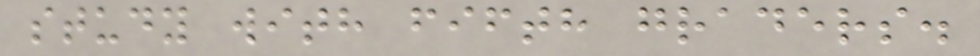study with fifth graders.
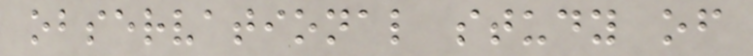observational study of
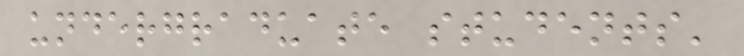undergraduate students'
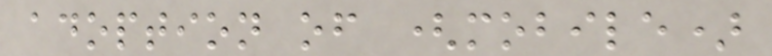adoption of (mobile)
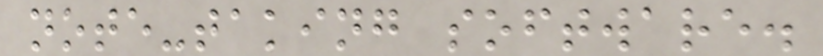note-taking software.
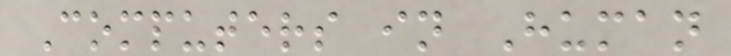Computers in Human
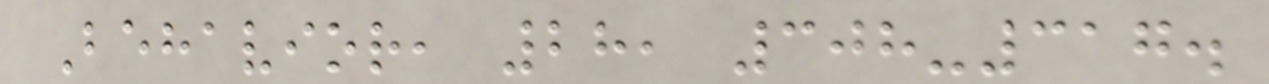Behavior, 28, 308-317.
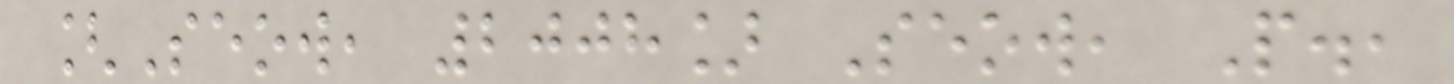[Seow, 2008] Seow, P.,
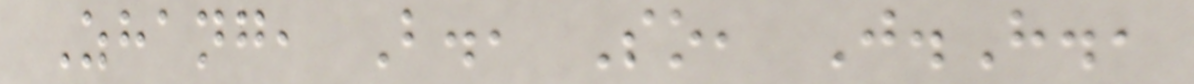Zhang, B., So, J.H.,
